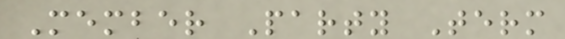Member Party Term
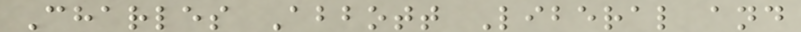Charles Abbott Liberal and
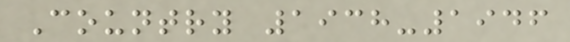Country 1938-1946
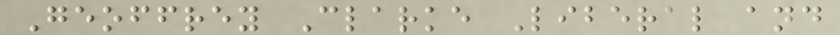Geoffrey Clarke Liberal and
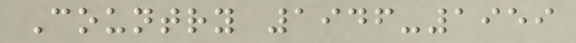Country 1946-1959
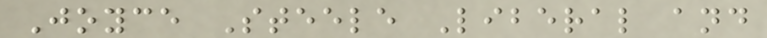Joyce Steele Liberal and
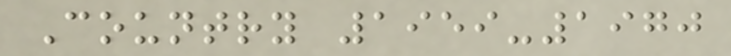Country 1959-1970
